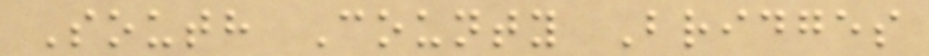South County Bridges
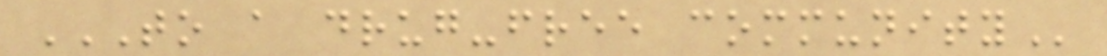TO A DRUG-FREE COMMUNITY
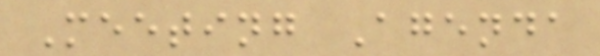Meeting Agenda
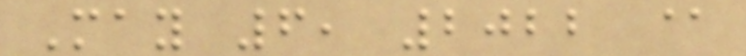May 6, 2022 @
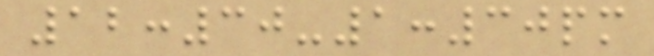12:30-1:30pm
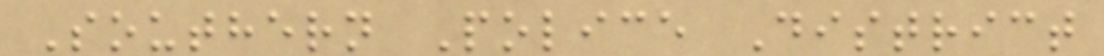Southern Police District
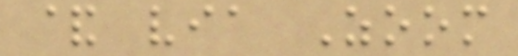& via Zoom
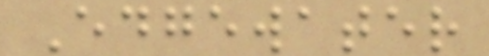Edgewater
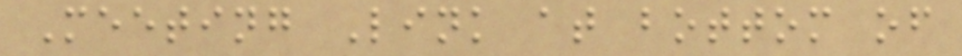Meeting Link at bottom of
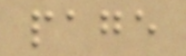page
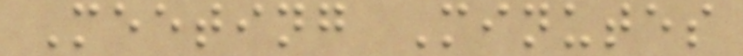Meeting Minutes
